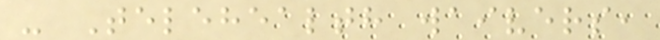- Telehealth waivers,
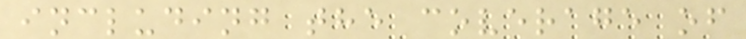including the coverage of
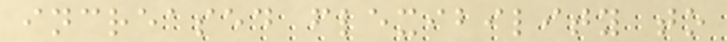increased flexibility to
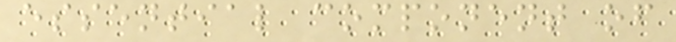essential component of
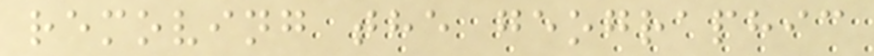removing the geographic
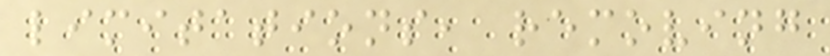limitations, removing
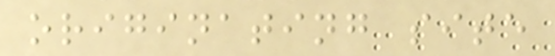originating site
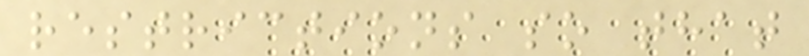restrictions so that
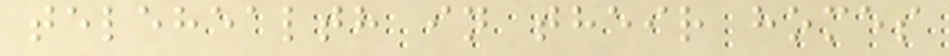telehealth in their homes
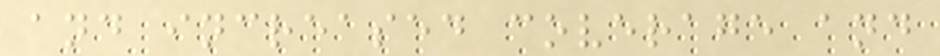and increased coverage and
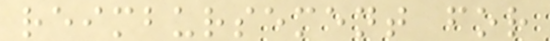reimbursement for
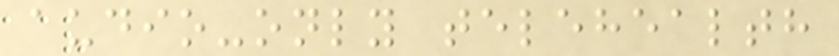audio-only telehealth
